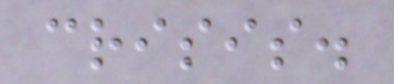crisis.
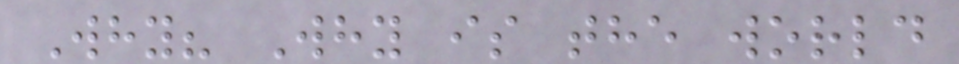Why? Why is the world
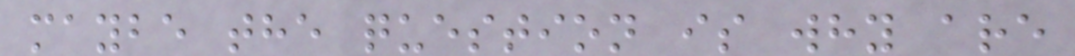maybe the question is why are
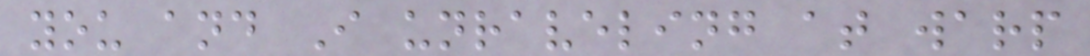you and I unraveling at warp
